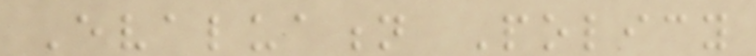Evaluation Policy
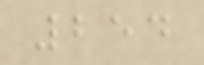254
